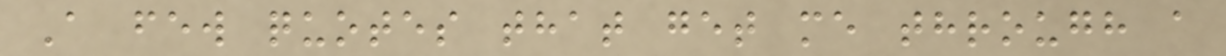A few quotes that get me through a
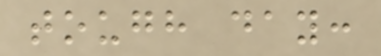tough day:
